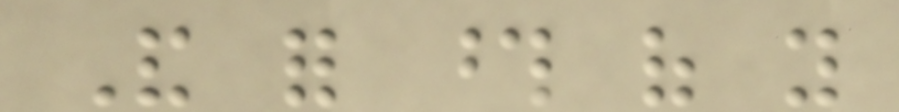And for those of you
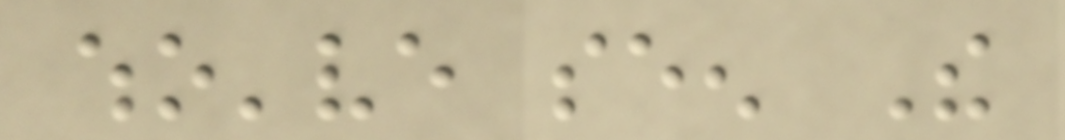who've seen The
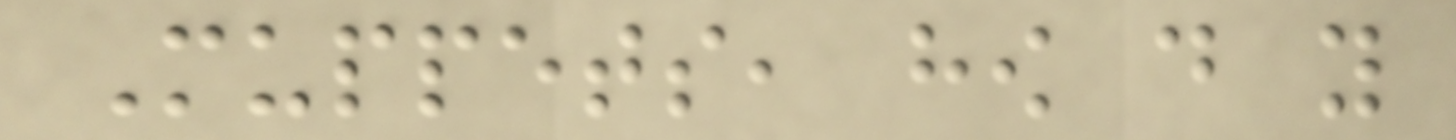Muppets, how do you
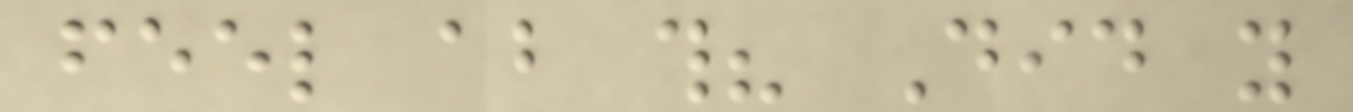feel about this? Did you
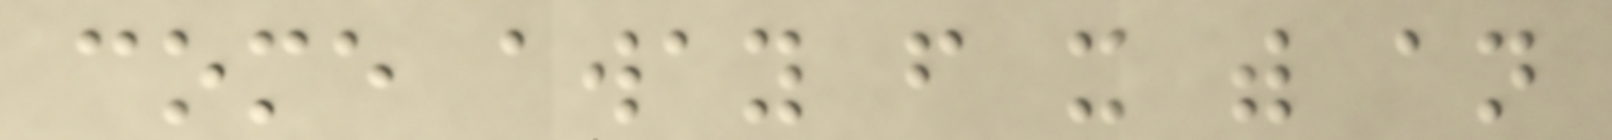come away from it with an
